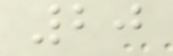20
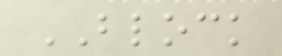BLOCK
